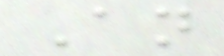An
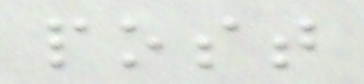post
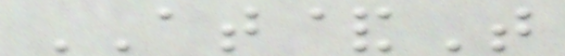AT&T
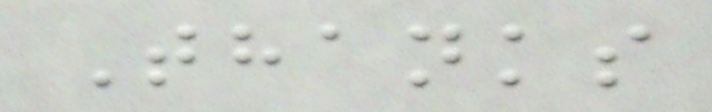Thanks
